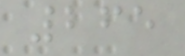265
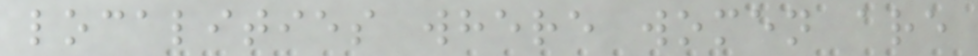localities where women are
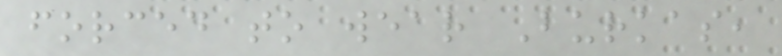forced to wear Burkas,
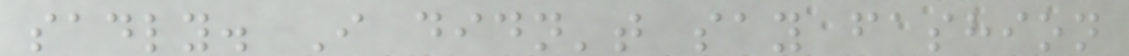sadly. I didn't say fashion
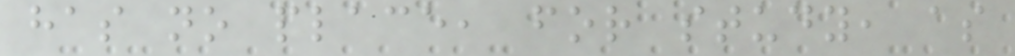has no place, for study, as
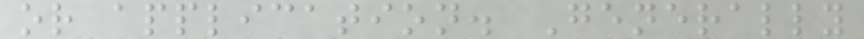or application. Generally
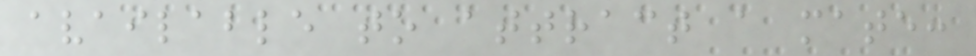available to attract a mate:
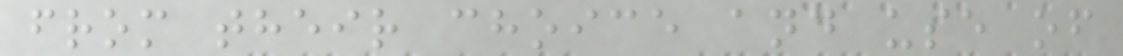from their choice and use of
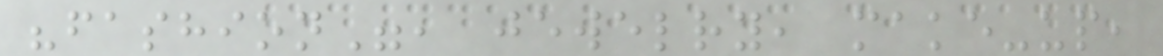"fashion", jewelry, make-up,
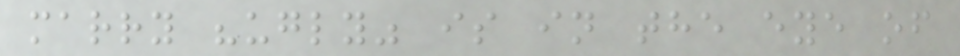marry "ugly" is in the eye of
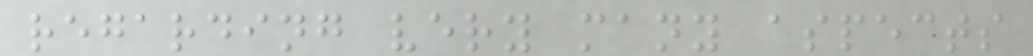regarding very many aspects
